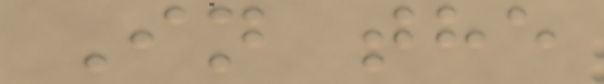In the
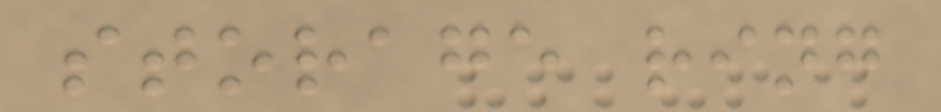storage ring
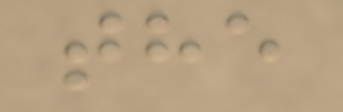the
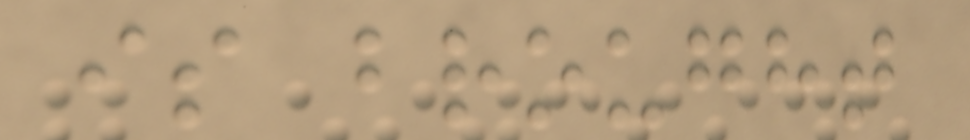is brought
